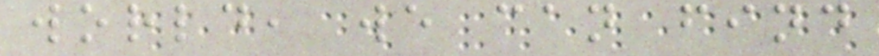world, we can find
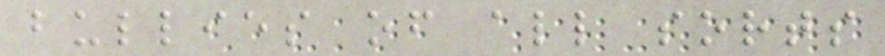bullies of all sorts
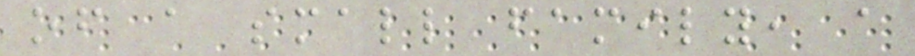of a small family, a
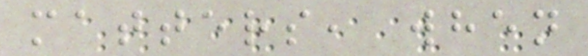matters, when
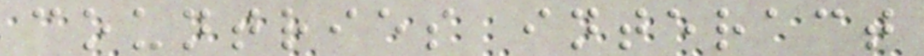countries interact
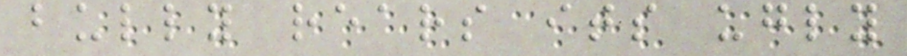bully rears its ugly
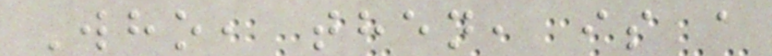Who, then, is a
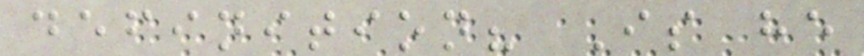definition? Is he
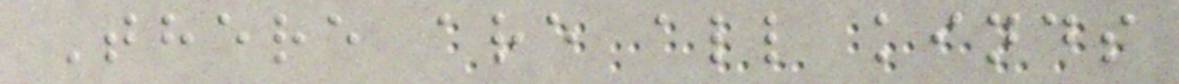There are all kinds
